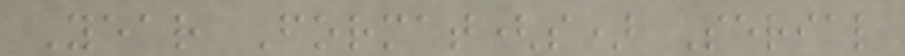Year Format(s) Serial
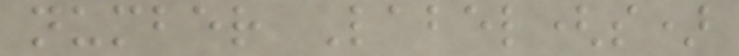number Label(s)
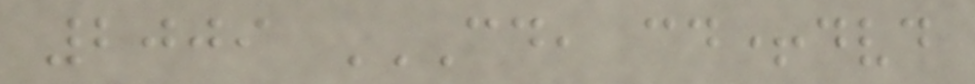2009 CD, CD+DVD
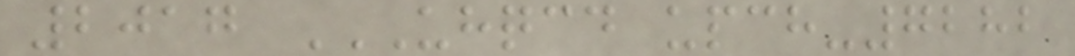2017 UHQCD UPCH-7282
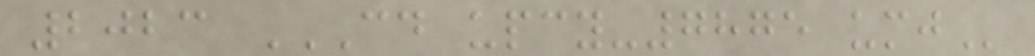2023 CD UPCY-7875 UMJ
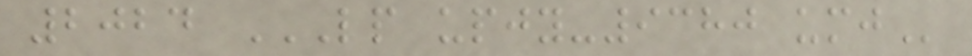2024 LP UPJY-9380 UMJ
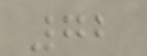72
